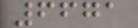6671
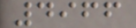4966
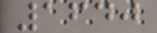1640
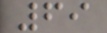69
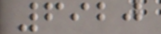6920
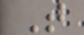T
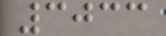3033
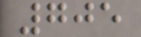705
